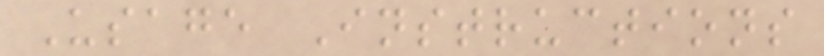Usage Instructions
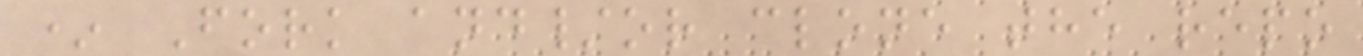* Fork and/or clone the repo
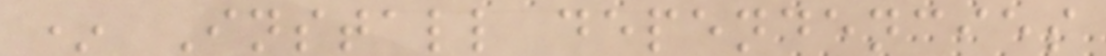* Install dependencies
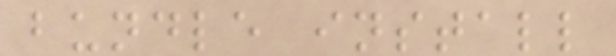bundle install
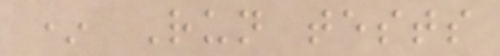* Run tests
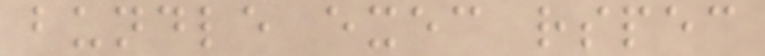bundle exec rspec
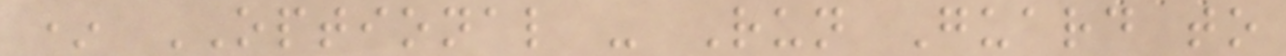* OPTIONAL - Run Guard to
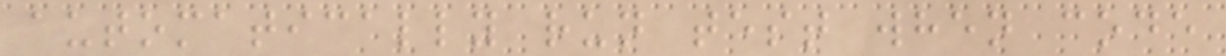automatically run test when code
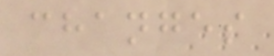changes
